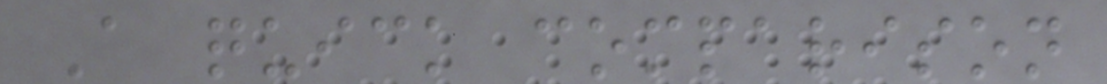A quick comparison
